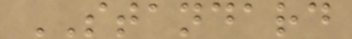STANDARD
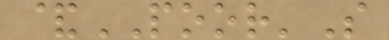&POOR'S
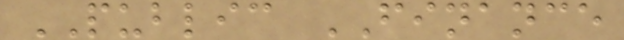PUBLIC FINANCE
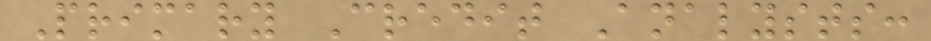Primary Credit Analysts:
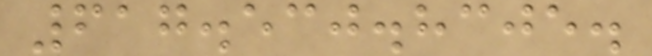617.530.8305.
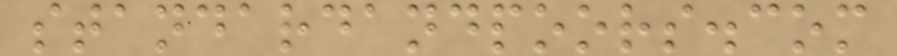standardandpoors.com
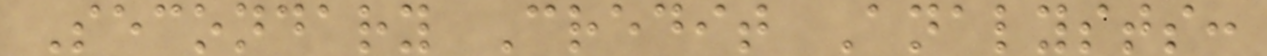Secondary Credit Analysts:
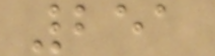251
